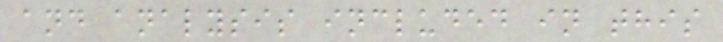and analysis included in this
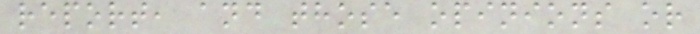report, and those opinions or
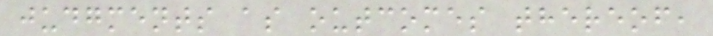judgments as outcomes thereof,
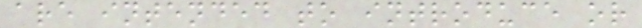are intended to introduce or
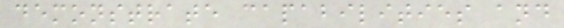demonstrate capabilities and
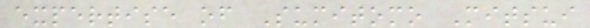expertise of Sumitomo Mitsui
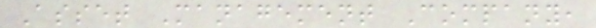Asset Management Company,
